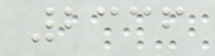2336
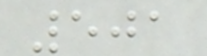501
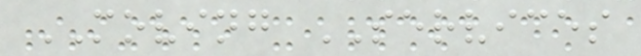MOVING SERVICES
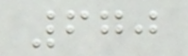670
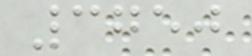3750
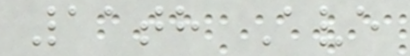11th Ave
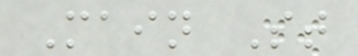Main St
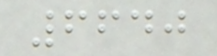6640
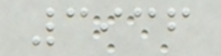3936
